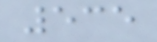535
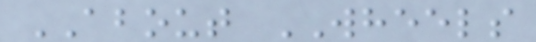ABOUT WHEELS
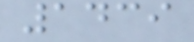1439
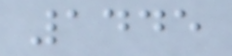1445
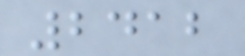2412
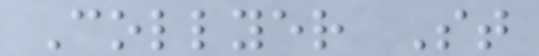Collyer St
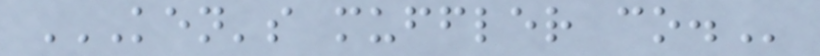KEN'S MUFFLER CO.
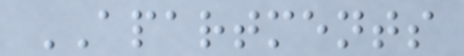APARTMENTS
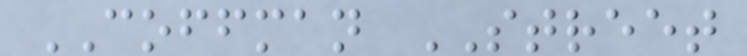COFFMAN STREET
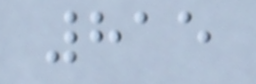815
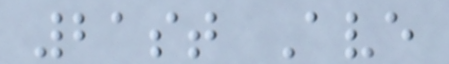21st Ave
